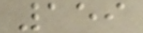159
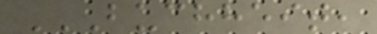BUCHHEIT,
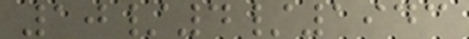10/4/1943
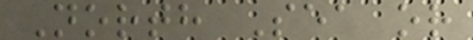North Sea or
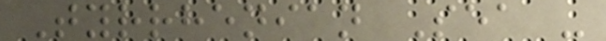Tyrrhenian Sea -
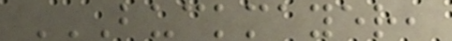BUCKMAYER,
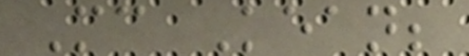Mc Kean;
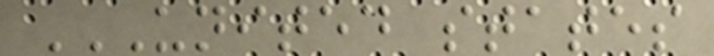UNITED STATES
